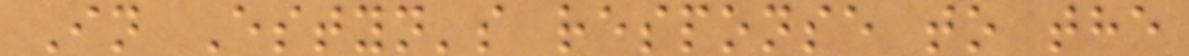In Estyn's response to the
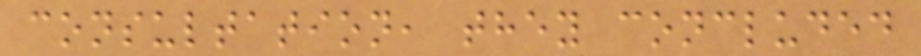consultation, they concluded
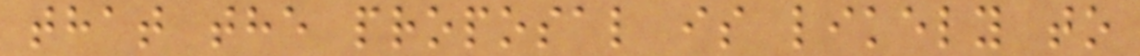that the proposal is likely to
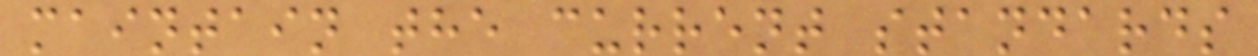maintain the current standards
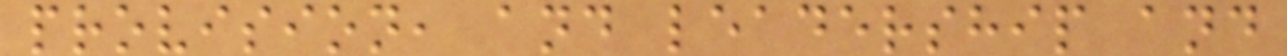provision, and leadership and
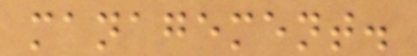management.
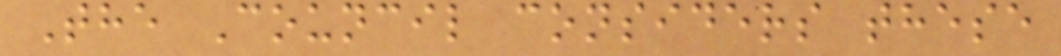The Council considers these
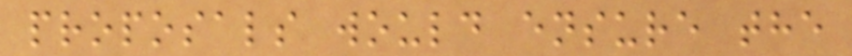proposals would ensure the
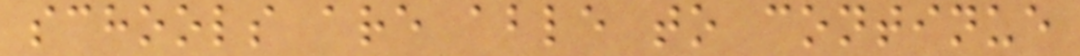schools are able to continue
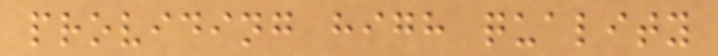providing high quality
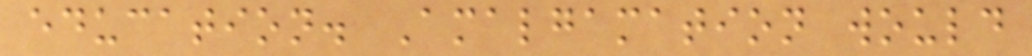education. Amalgamation would
